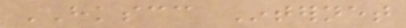HKSCC Internet
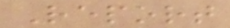Report
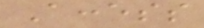Access
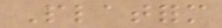Platform
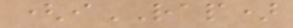(iRAP)
